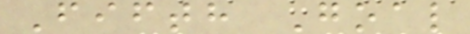Fifth Goal
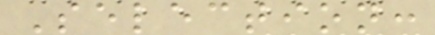Selection:
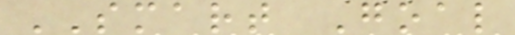SMART Goal
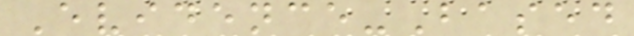Evidence-Based
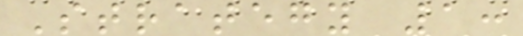Strategy 1:
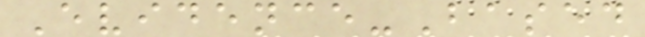Evidence-Based
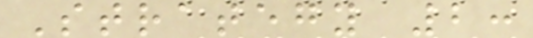Strategy 2:
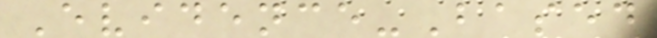Evidence-Based
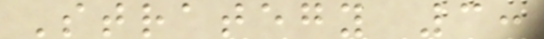Strategy 3:
